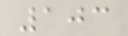103
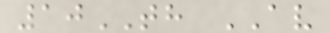10TH AV
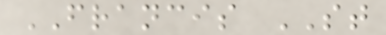FRANCIS ST
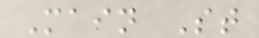Main St
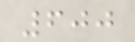600
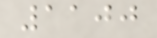1100
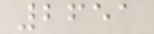2651
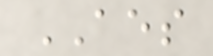AES
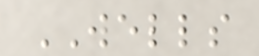WELLS
